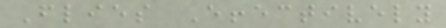Flies Effectively
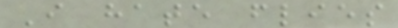I hate flies
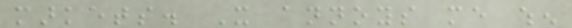markets. It annoys me when
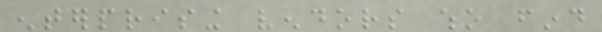enterprising vendors who find
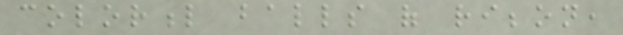colorful balls of ribbon,
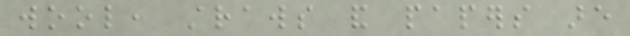wool, straws and papers are
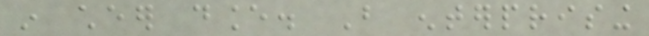in cheer dance. But enterprising
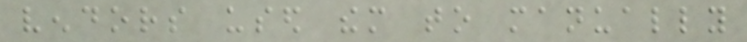vendors used them to manually
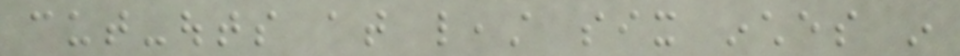cut-outs at least six inches in
